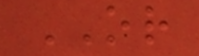OR
